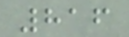816
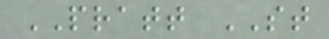PRATT ST
